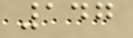147
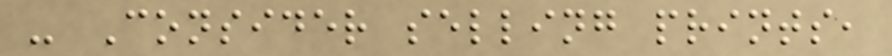- Consider selling prints,
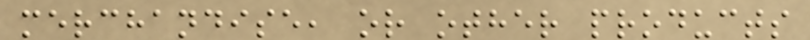merchandise, or other products
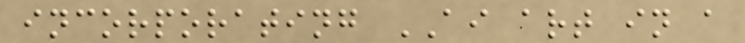incorporating AI art in a
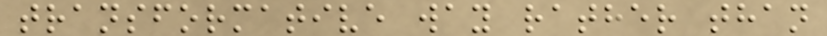transformative way rather than
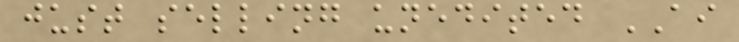just selling unedited AI
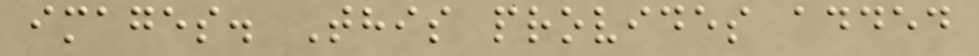images. This provides added
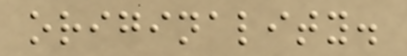originality.
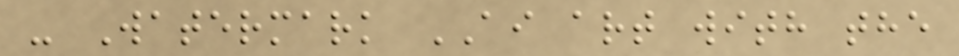- Watermark AI art with the
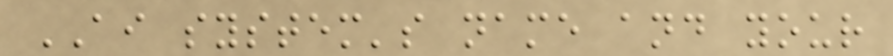AI system's name and your
